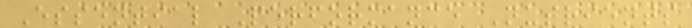Essential Performance Nutrients
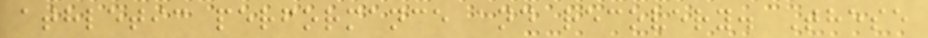athletic performance and recovery. These
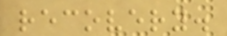recovery.
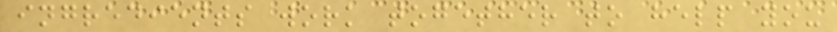ingredients work together to help you
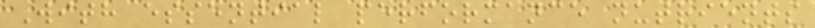With essential performance nutrients
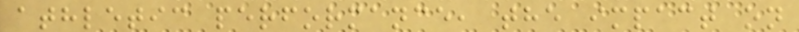athletic performance, the impact on
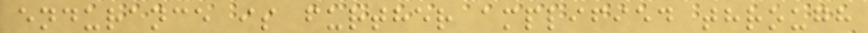endurance is further amplified through
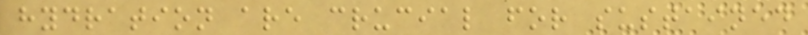hydration are crucial for sustained
